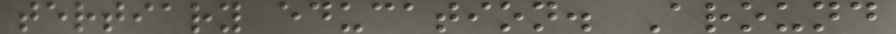tertiary education. Around
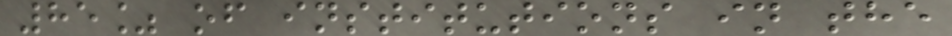85% of institutions in the
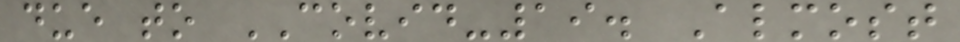due to COVID-19. Almost
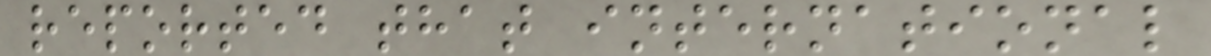reported that international
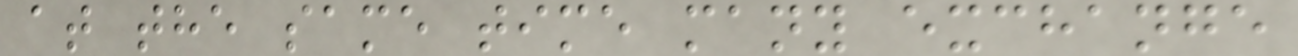at the same time many exchange
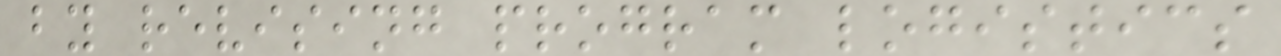by revising program logistics
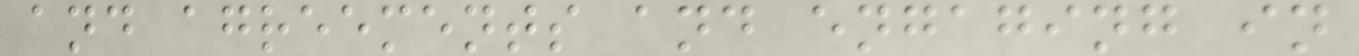and agreements and engaging in
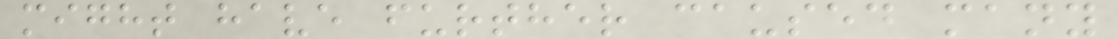might have further caused many
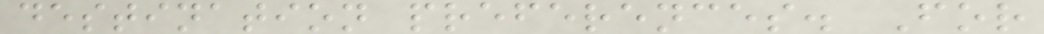destination preferences. For
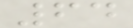64
